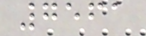7561
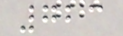723
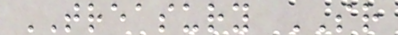TREASURY SR
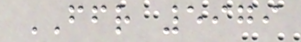FFR 5979
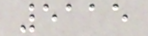5115
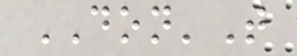DON'T
